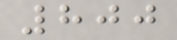800
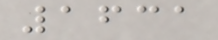1631
